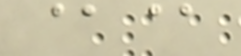@@
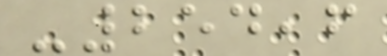-254,6
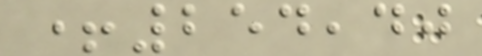+254,40
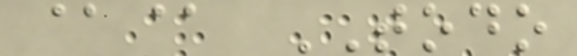@@ TODO
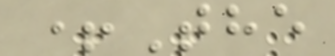+The
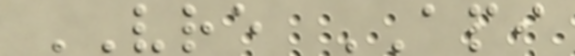VRE API
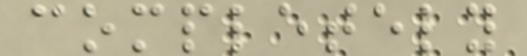completely
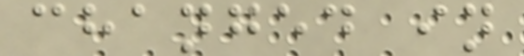changed in
